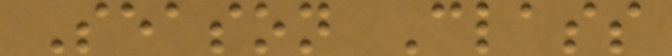Season Class
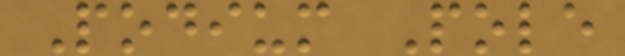Podium Pole
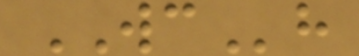WCh
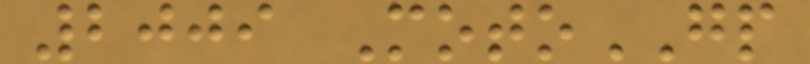2009 MotoGP
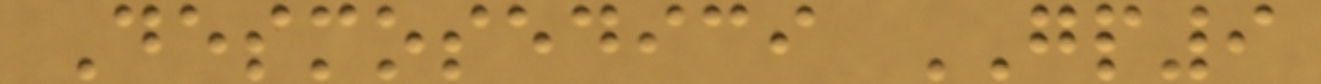Desmosedici GP9
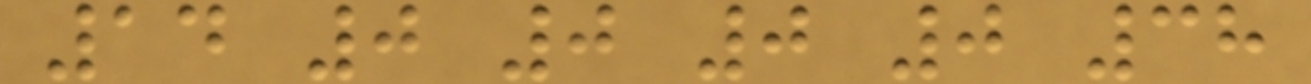14 0 0 0 0 38
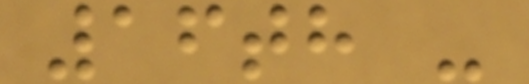16th -
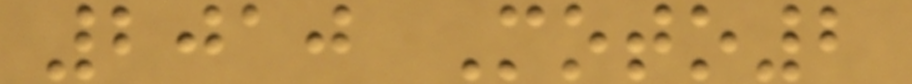2010 Moto2
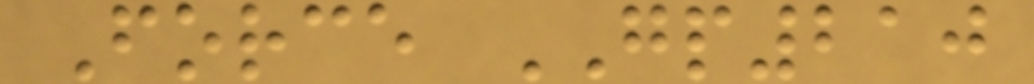Force GP210
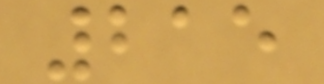215
